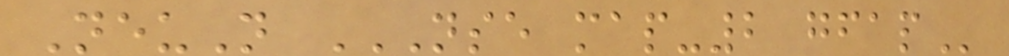NeuN NSE MAP-2 GFAP
